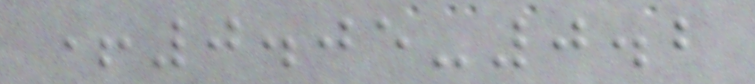+0.05-0.2
